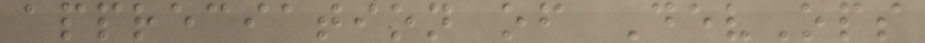appreciation of DevOps
